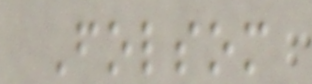Folsom
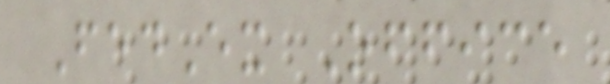FedEx Office
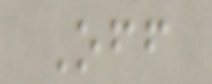Off
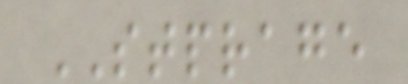STPRAGE
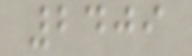2409
